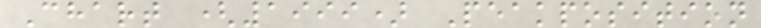Chart (1999) Peakposition
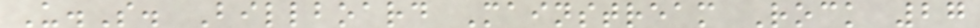U.S. Billboard Mainstream Rock 27
